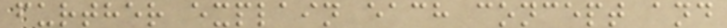further explain each concept and
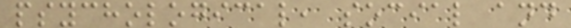psychological, social and
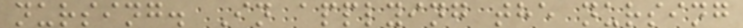nursing. In applying the nursing
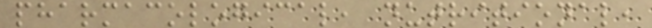pharmacological, nutritional,
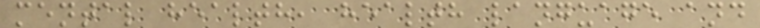mental health, health language and
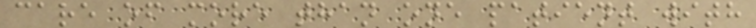care of more than one patient with
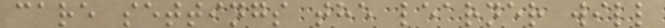care settings the learner will
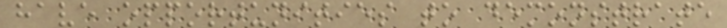have opportunities to demonstrate
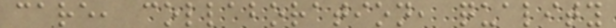care, collaboration, quality
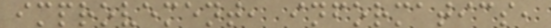improvement, informatics,
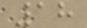18
